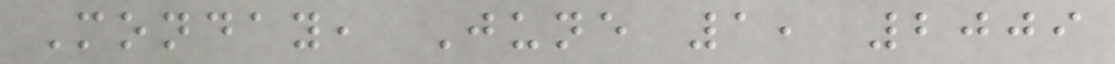Monday, June 1, 2009
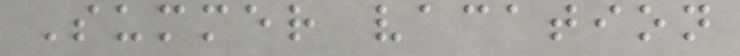Summer vacation
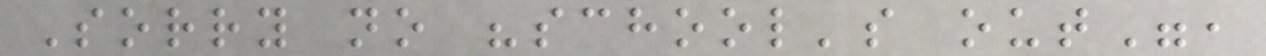Sorry no "school's out",
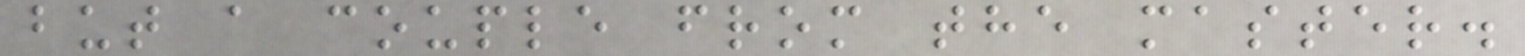but a couple from the master.
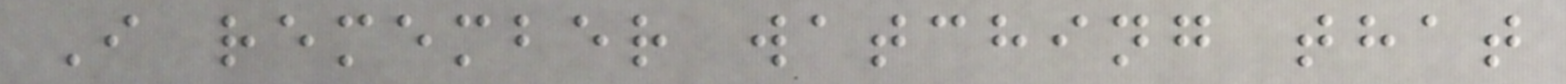I remember watching that
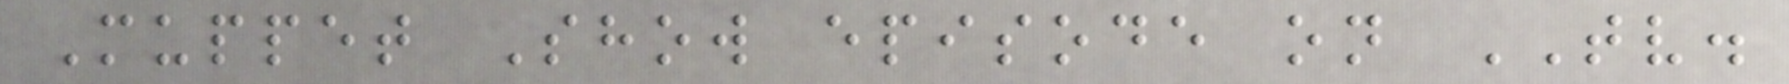Muppet Show episode on TV.
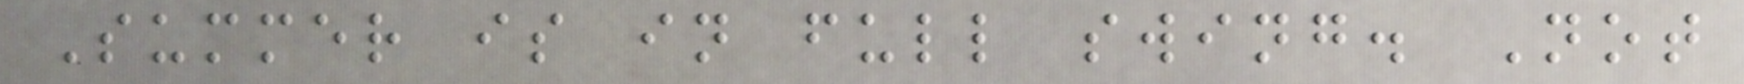Summer is in full swing. Not
